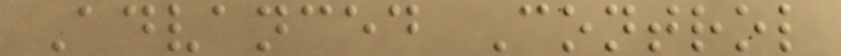Advanced Control
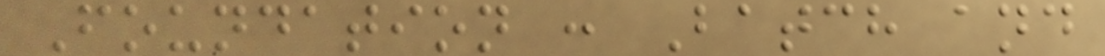Foundation : Batch and
